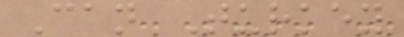Can Turkey
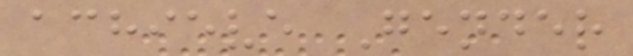achieve Gender
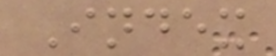Index
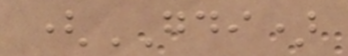(GDI)
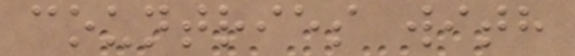countries with
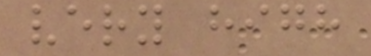very high
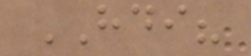HDI?
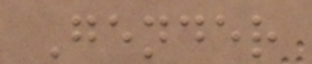Gender
